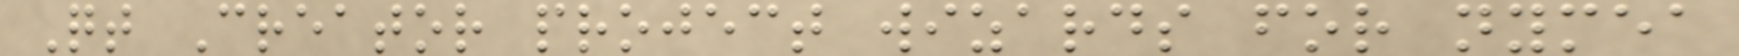Qt Creator project wizards for nymea
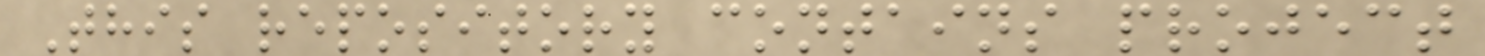This repository contains project
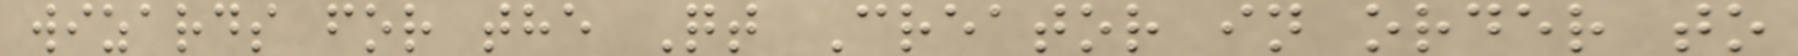wizards for the Qt Creator in order to
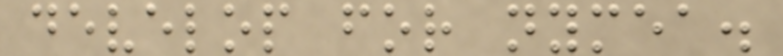develop for nymea.
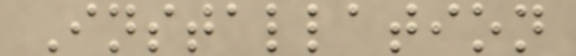Installation
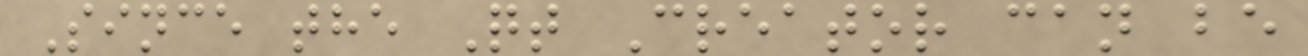Since the Qt Creator can be
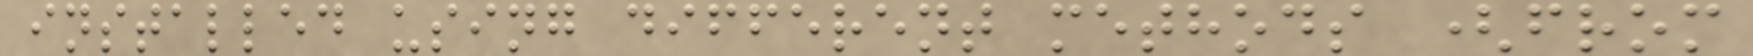installed using different methods (from
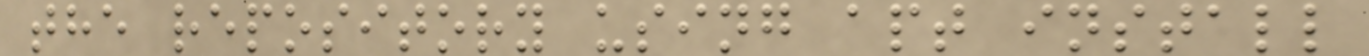the repository using apt install
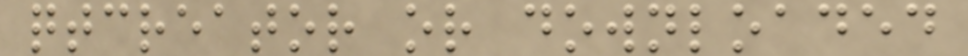qtcreator or downloaded
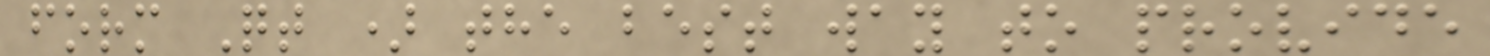form Qt ) the best way to provide
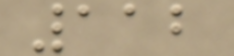112
